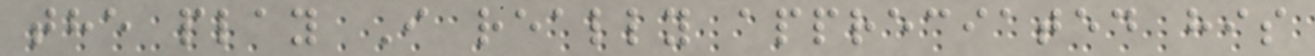the play I really appreciated his
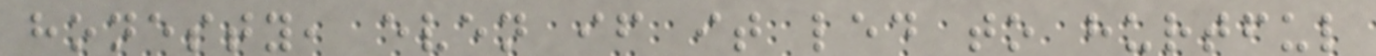honesty, even if it led to hurtful
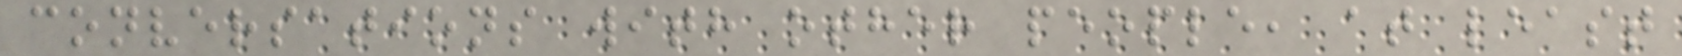conversations with other people, at least
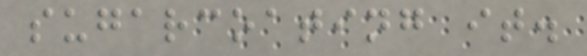sugarcoating it.
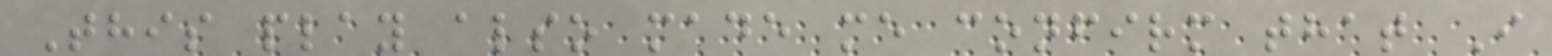This play also made me confirm that I
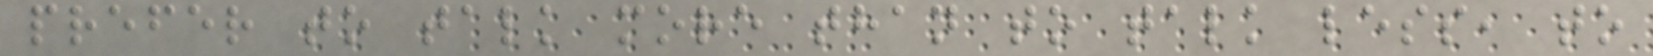prefer to talk more than to talk less, to
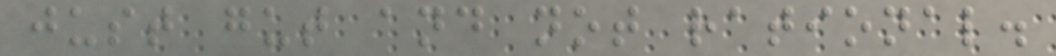just gut and not rational.
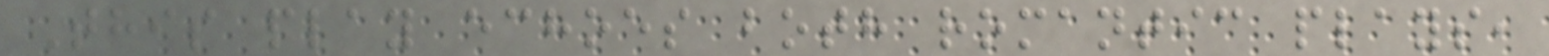This play echoes both romantic plays,
